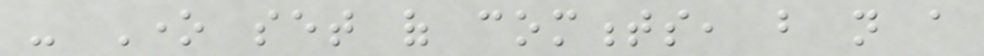- One set of comments, but not a
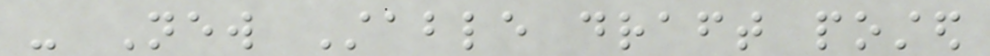- New Stable draft posted
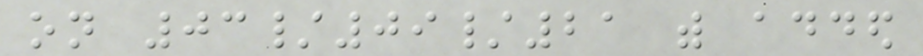on 03/09/21 with added
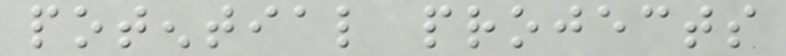potential projects
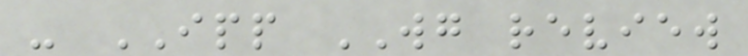- IPP WG review
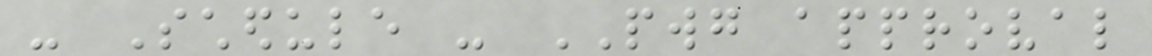- Schedule - PWG approval
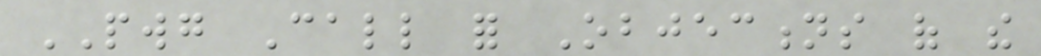PWG Call for Objections of the
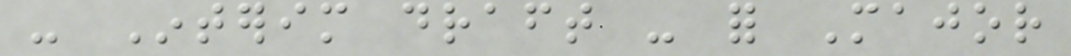- Interim draft - for Major
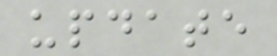update
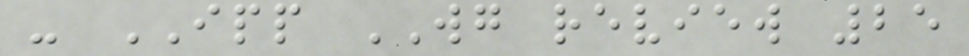- IPP WG review 25
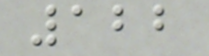122
